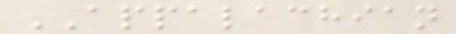APPALACHIAN
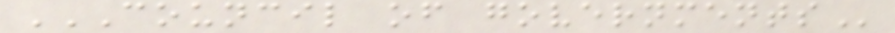COUNCIL OF GOVERNMENTS
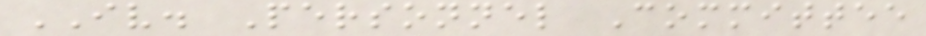IV. Personnel Committee
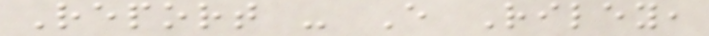Report - E Riley,
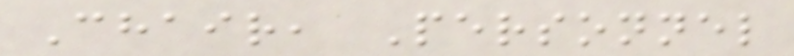Chair, Personnel
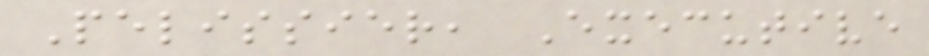Pelissier, Executive
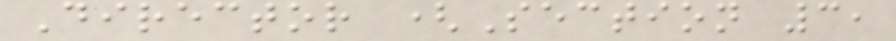Director (Section 3,
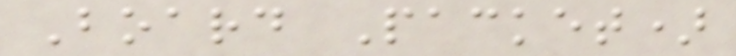Board Packet)
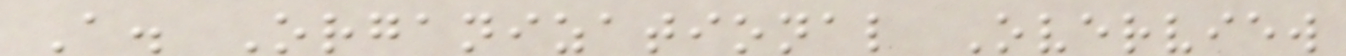A. Organizational Overview
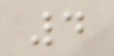4
